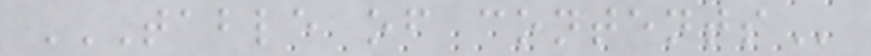TABLE OF CONTENTS
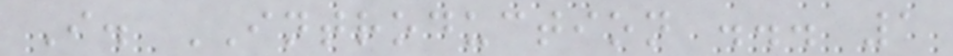I. INTRODUCTION ... 1
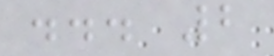... 2
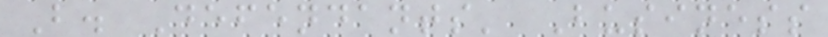B. Defendants' Business
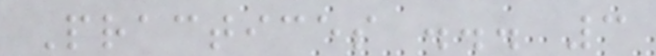Practices ... 3
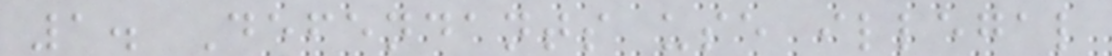1. Defendants use illegal
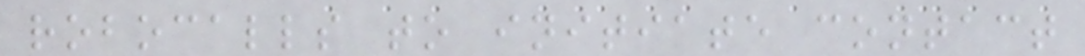robocalls to initiate contact
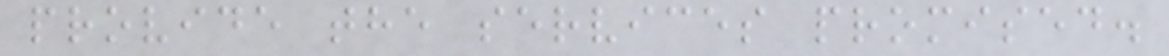provide the services promised.
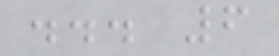... 6
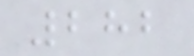282
